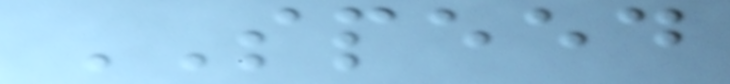SPEED
